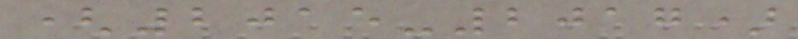(2015-2017)
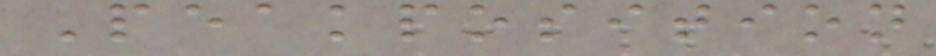Peakposition
